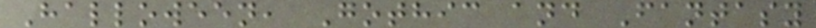Halloween, Gothic and Fantasy
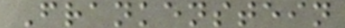Frankenstein
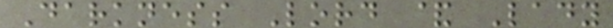Darkness Lord & Lady
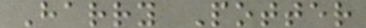Harry Potter
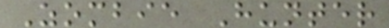Zombie Hunter
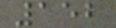152
